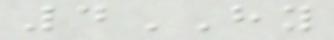4HY
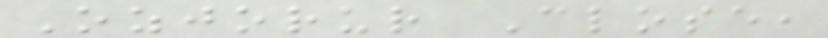Ozjorur Close,
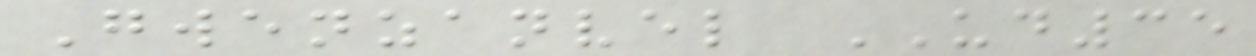Gwenzanvel UD35
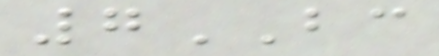7BC
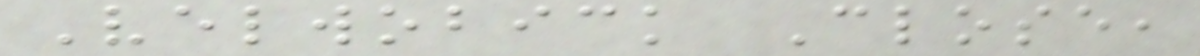Velwobick Close,
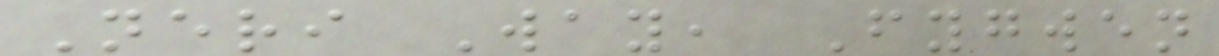Neri Way, Fygwen
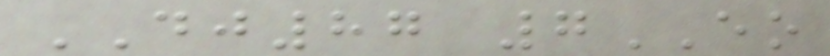DJ87 7EO
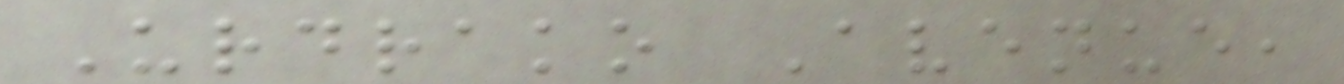Urdrako Avenue,
